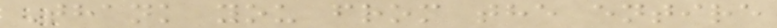Thank you from the entire
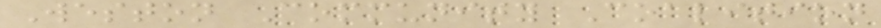Weston Community Coalition
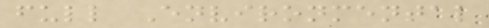full Environmental
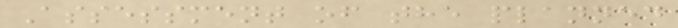Assessment of the planned
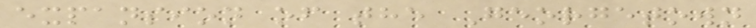expansion of the Georgetown
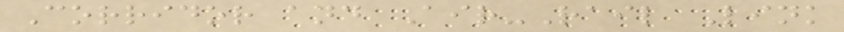Corridor and Air-Rail Link
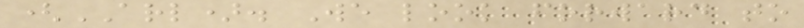(ARL). We look forward to
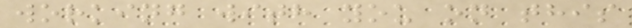working with you on this
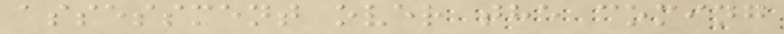assessment over the coming
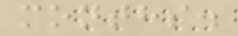months.
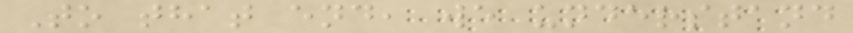To that end, we understand
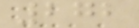272
